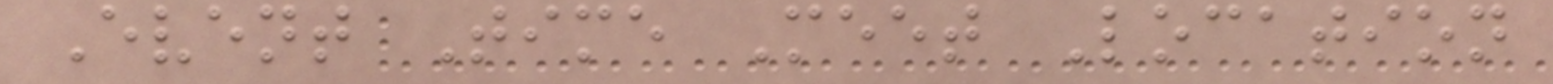Event Time Meet Location
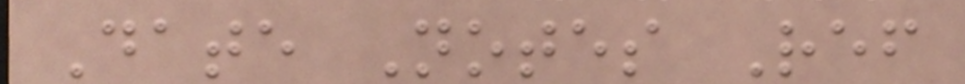Date Notes Ref
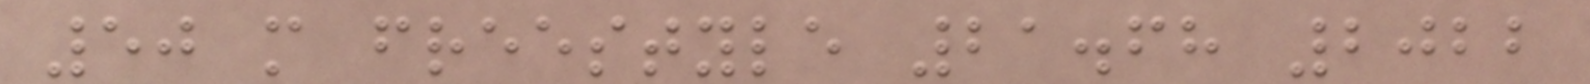50 m freestyle 21.68 2022
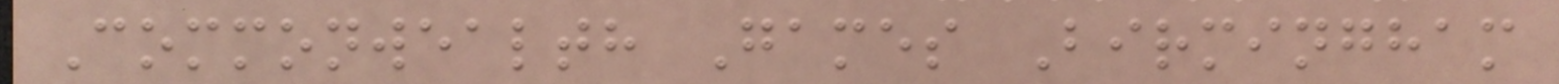Commonwealth Games Birmingham
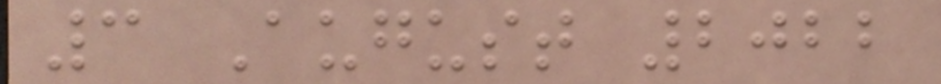3 August 2022
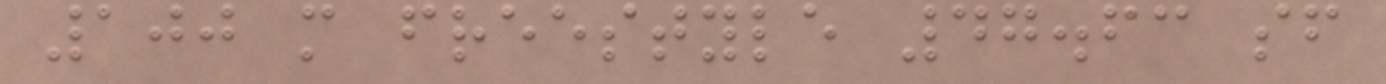100 m freestyle 47.63 sf
